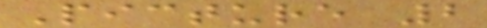Picture 2
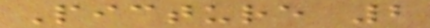Picture 2
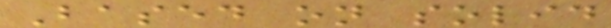Based on solid
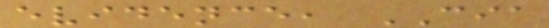evidence, CIA
